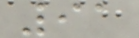91
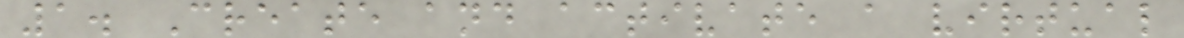1. Create and activate a virtual
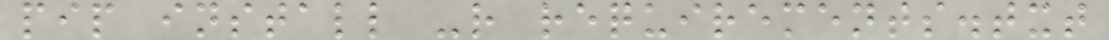pip install -r requirements.txt
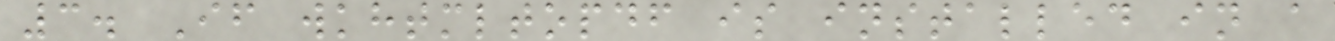3. If wkhtmltopdf is installed in a
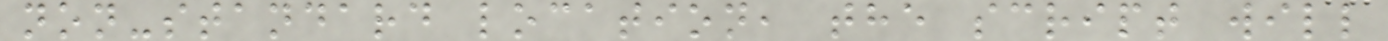non-standard location, the script will
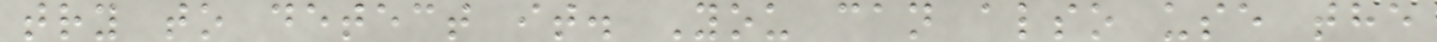try to detect it. You can also use the
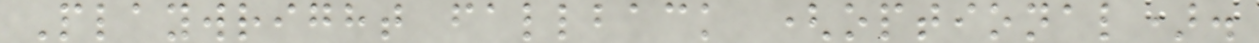Playwright fallback (optional).
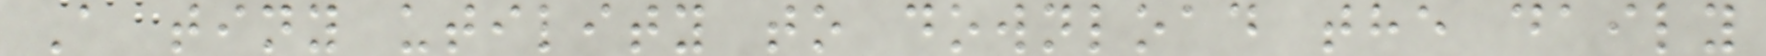A tiny utility to download the daily
